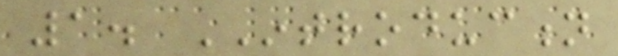1. INTRODUCTION
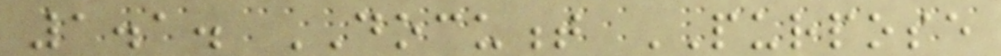1.1. DOCUMENT PURPOSE
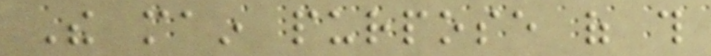The main purpose of this
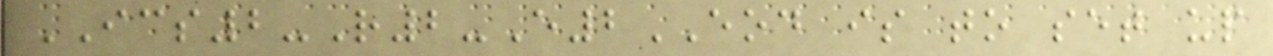ICS2-R2-E2EOD is to set up
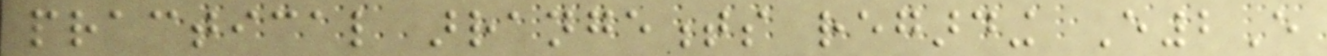practical arrangements regarding E2E
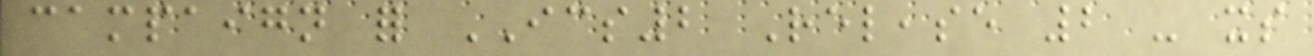campaign for ICS2 Release 2 - its
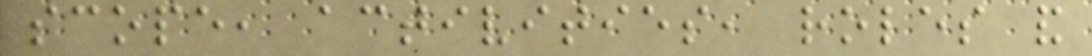scope, activities, roles and
